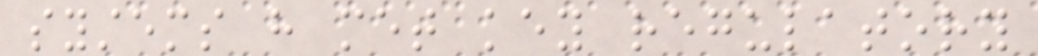systems have met key regulatory
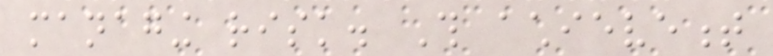managing risk. This achievement
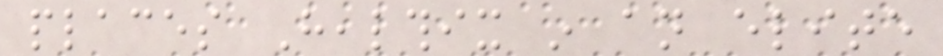places Healthix in an elite
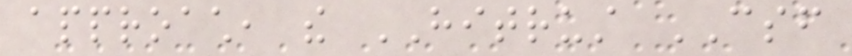approach, the HITRUST CSF
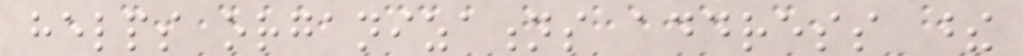helps organizations address these
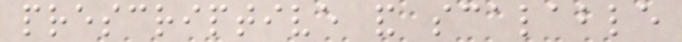prescriptive and scalable
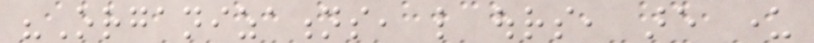"Organizations, like ours, are under
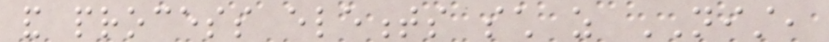and process elements such as NIST,
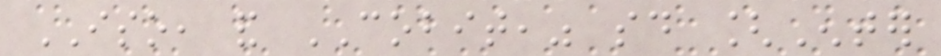ISO, and COBIT," said [Enter
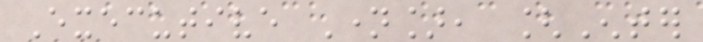Executive Name], [Enter
